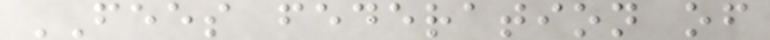FEES federation of
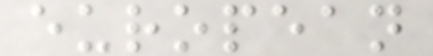european
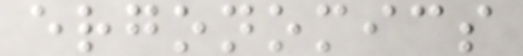ergonomics
